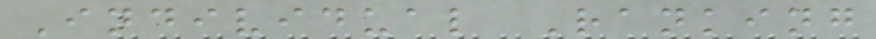Individual Ranking
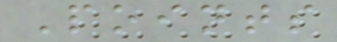Points
